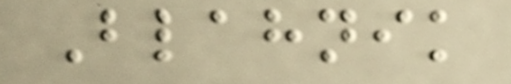Blahnik
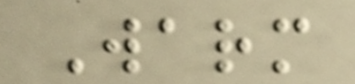Warm
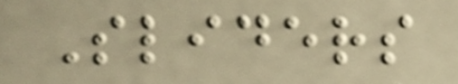Sliders
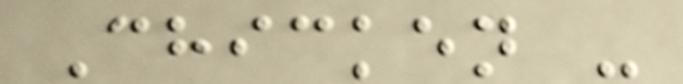Chicken -
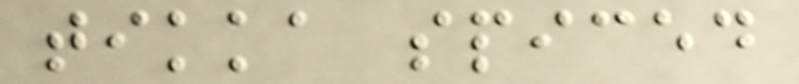tikka spiced
